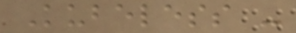Kubeless -
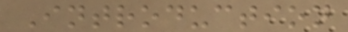Introduction
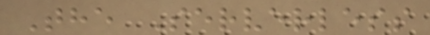The Serverless
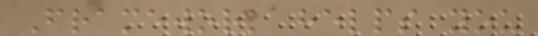Framework helps you
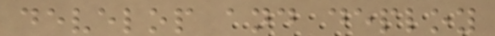develop and deploy
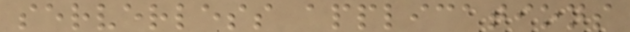serverless applications
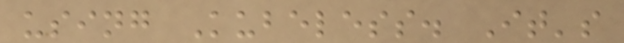using Kubeless. It's
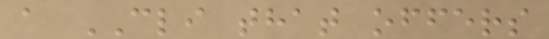a CLI that offers
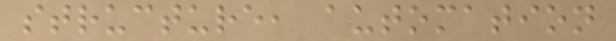structure, automation
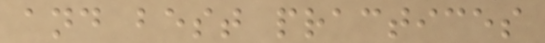and best practices
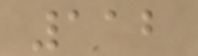112
